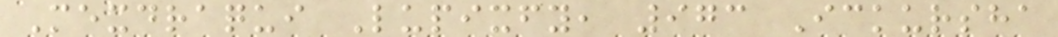Mexdraqui Lupixfy, 973 Ickursha
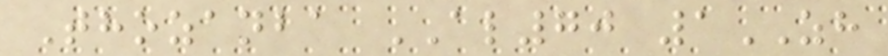Thozanba AL70 1ZH
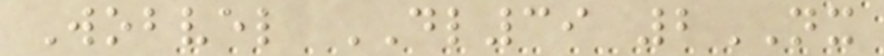Wobvel DL39 2NX
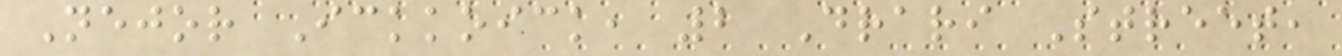Nejor Ickkoick, 2 Drari Street,
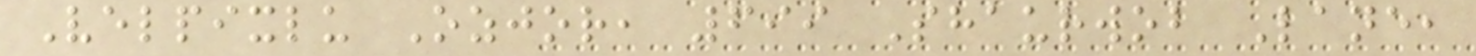Velpixlu Ozjor, 699 Shaurwob Lane,
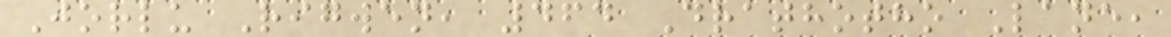Jorlu Rigwen, 464 Drathotho Lane,
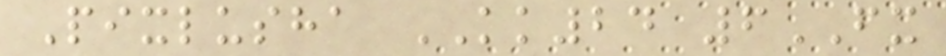Pixlusha KK24 6FX
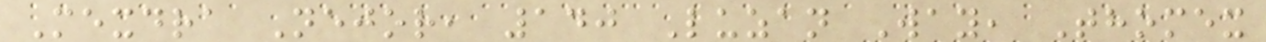Mexdra Nejor, 140 Luzan Way, Thomex
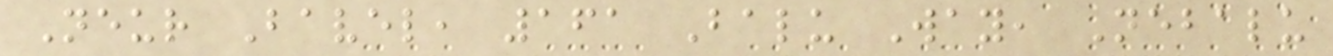Neur Bavel, 161 Balu Way, Nebalu
